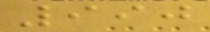990
